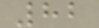82
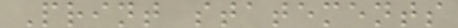Print statements
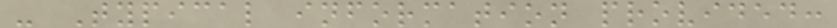- Typical information provided:
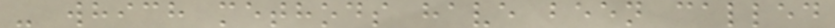- which methods have been called
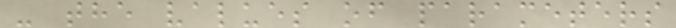- the values of parameters
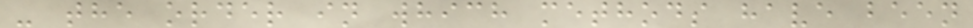- the order in which methods have been
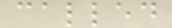called
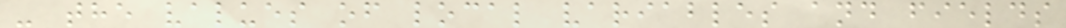- the values of local variables and fields
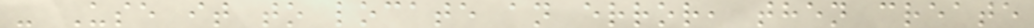- Use it to locate an error, then create
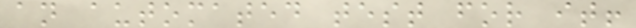an automated test for it!
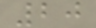20
